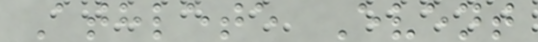Athlete Event
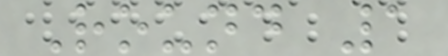Round 1
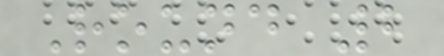Round 2
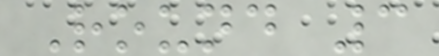Round 3
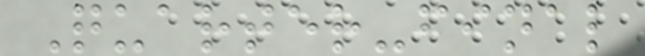Quarter-final
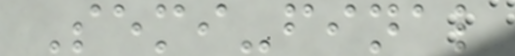Semi-final
